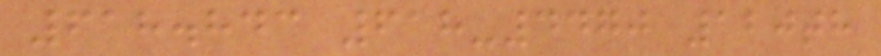618.843 618-4470 120th
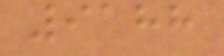9188
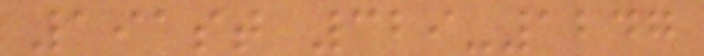191st 329-1247
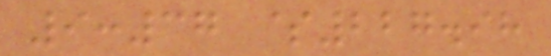9:37 $227.98
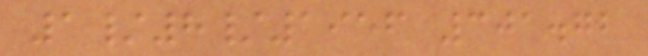1/8/1956 301.72
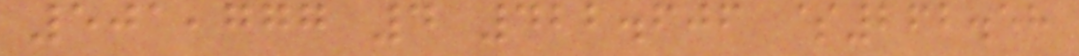501,777 4 422.606 $262.58
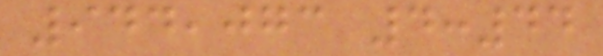944,073 4:44
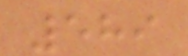589
